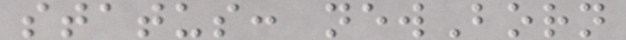status: newBorn
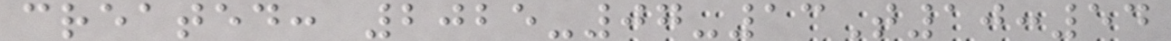created: 2025-07-13T10:54
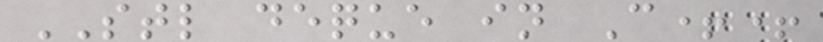STL deque in C++
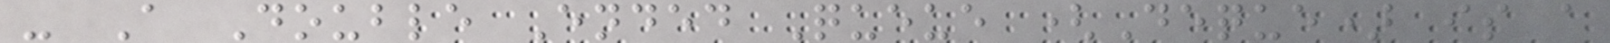- A Double Ended Queue (Deque) is a
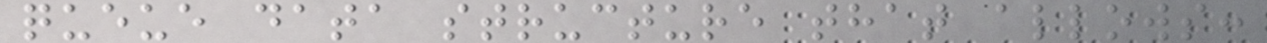queue data structure that allows:
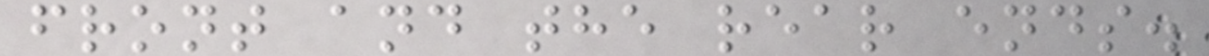front and the rear ends.
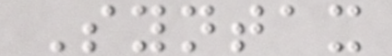Syntax
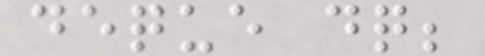deque dq;
